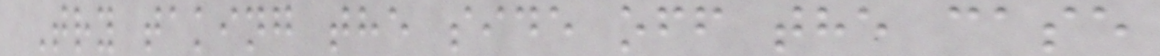Try taking the side off the case
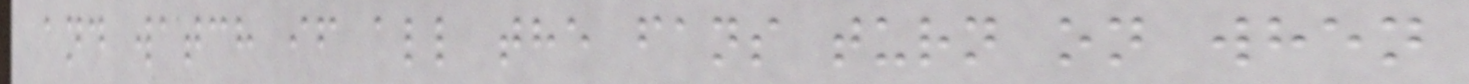and watch if all the fans turn on when
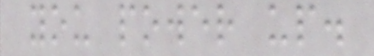you power up.
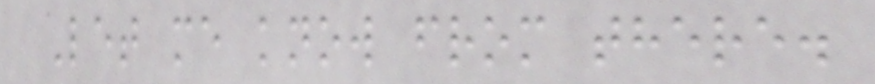Let me know from there.
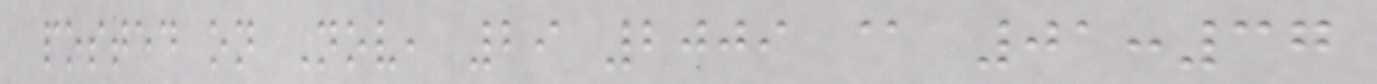posted on Nov, 29 2009 @ 01:37
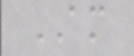AM
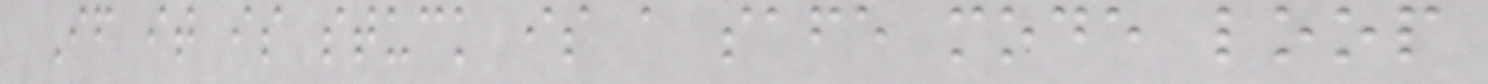If it is stuck is a safe mode loop
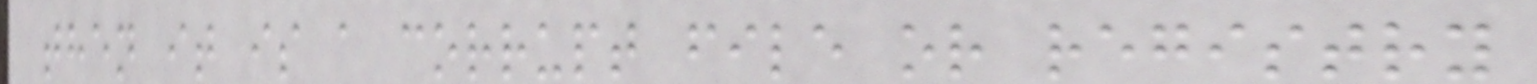then it is a corrupt file or registry
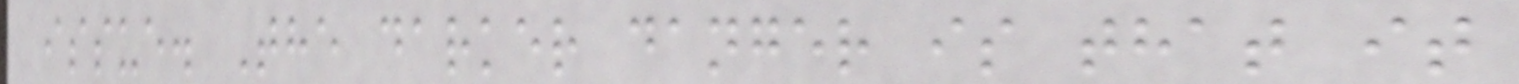issue. The darker danger is that it
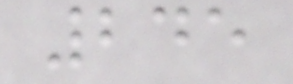245
